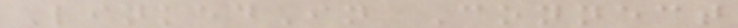LinkedIn Connect
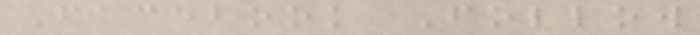Facebook Follow
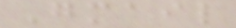Gmail
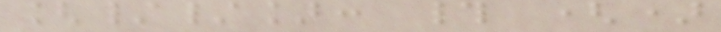[//]: # ()
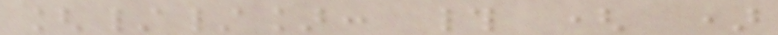[//]: # ( )
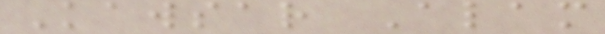Kawsar Alam
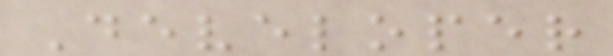Developer
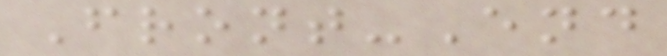Front-End
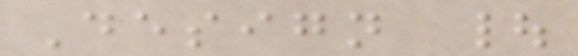Design |
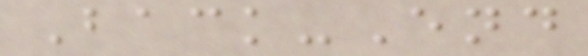Back-End
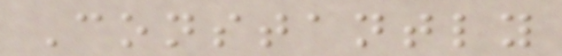Constantly
